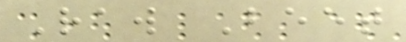Raw Beet
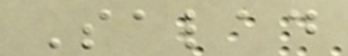Salad
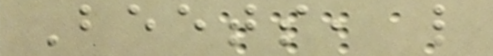Beets, like
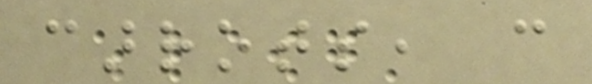carrots, can
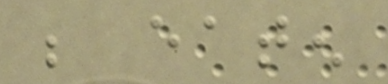be eaten
